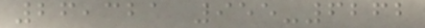26,321 955-6262
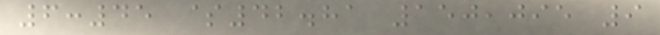6:45 $42.81 150,095 9
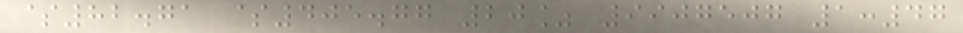$82.71 $405.77 20% 9907507 1:47
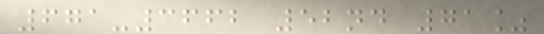671-3662 52nd 71%
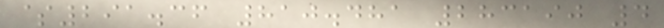$291.36 810.481 283190 4
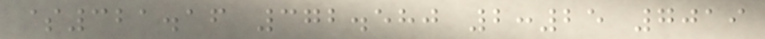$321.16 372.580 2:25 7019
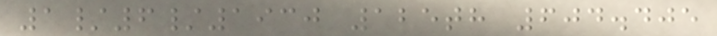1/6/1930 125th 604.405
